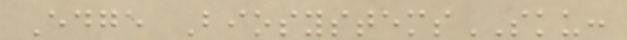Edge BiosystemsSKU:
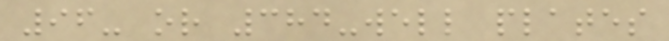96- or 384-well plates
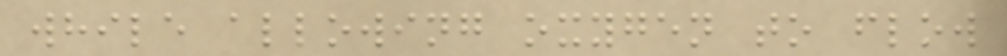while allowing oxygen to flow
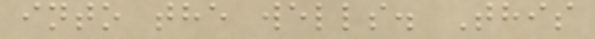into the wells. This
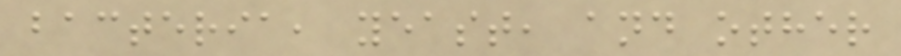bacteria, yeast, and other
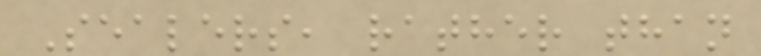Sealers, rather than
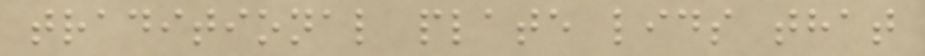traditional plate lids that
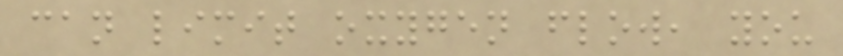can limit oxygen flow, you
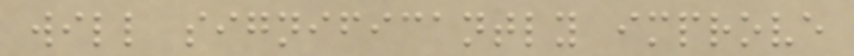will significantly improve
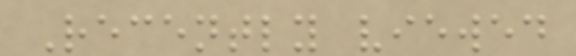Recently viewed
